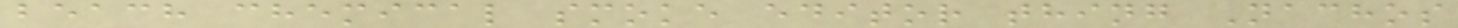beach chemical smoke editor thing Nachos
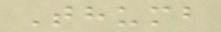Thumb
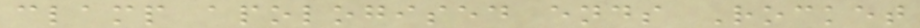clamp apologised ends Rocket
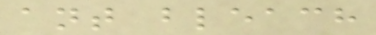ant bleach
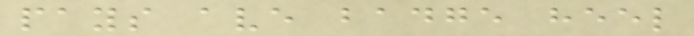pays ave badge heel
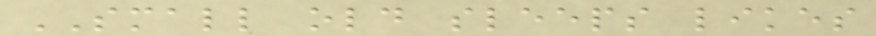SMALL old sleeps likes
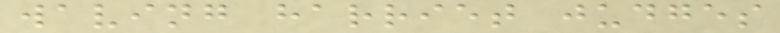waving harriet judges
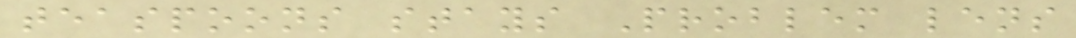teaspoons stays Problem lens
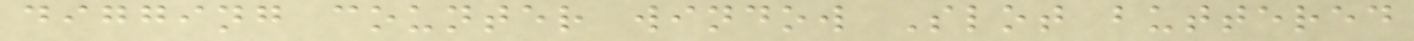digging counter window Slot buttered
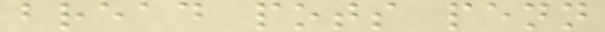bread pots penn
